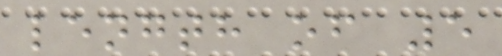length of 5
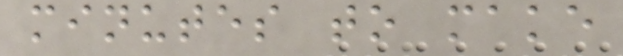minutes to make
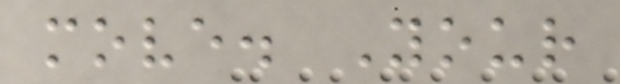move. Your
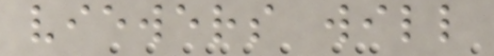viewers will
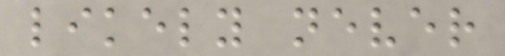likely never
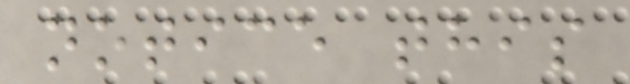notice this
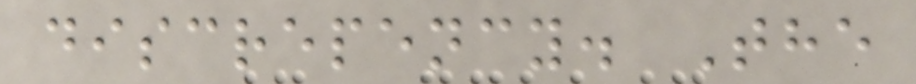discrepency. The
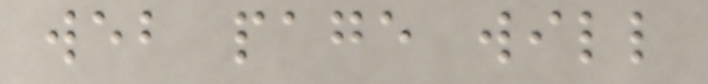web page will
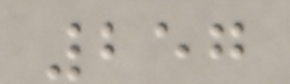257
